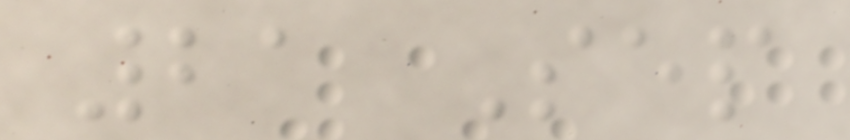21 Sep
